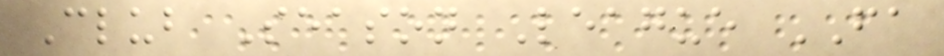Club Season League FA
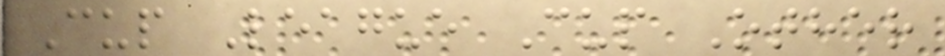Cup League Cup Other
